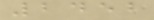2452
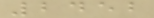2452
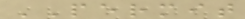PERMIT
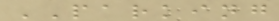PARKING
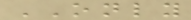ONLY
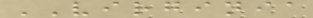VIRGINIA
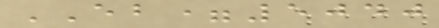EB=5040
